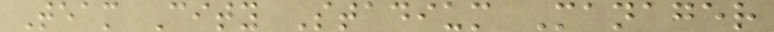Team City Stadium Manager
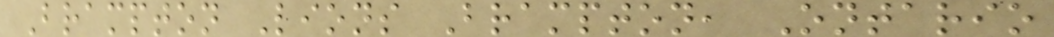Brampton Lions Brampton, Ontario
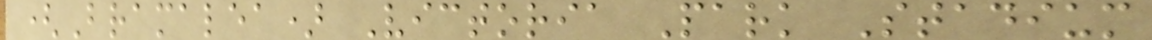(Bramalea) Victoria Park Stadium
